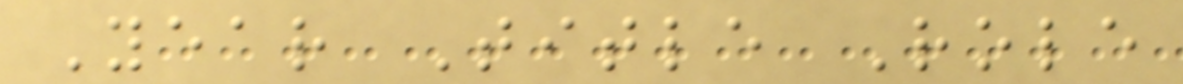Year Title Role
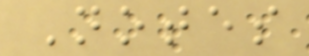Notes
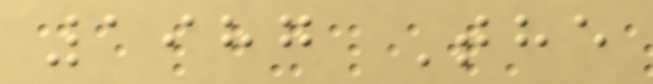1987 The
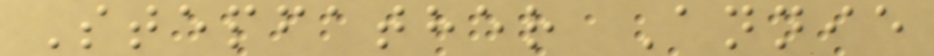Stepfather Annie
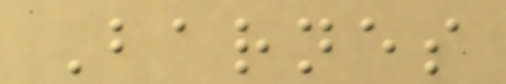Barnes
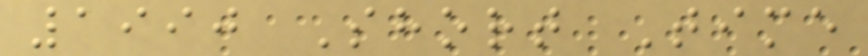1990 Short Time
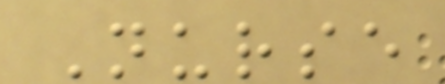Nurse
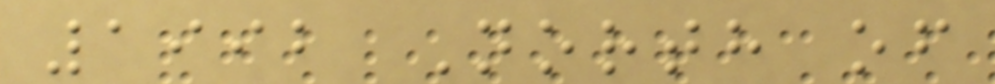1992 North of
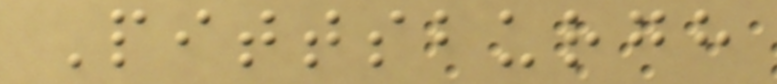Pittsburgh
